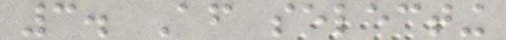3. After selecting
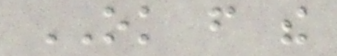OK from the
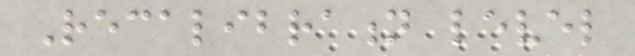Recalibration level
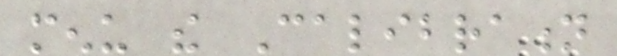menu the Calibration
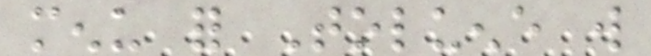menu for Toluene will
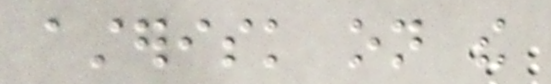asterisk on the
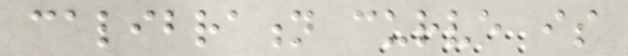calibration curve is
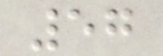57
